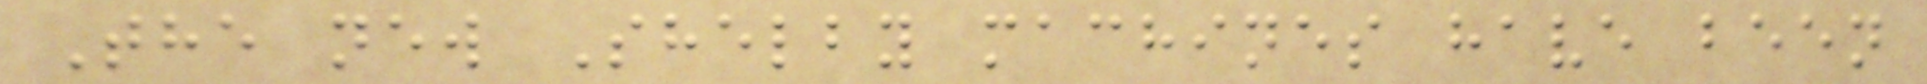The new Shelby machines have been
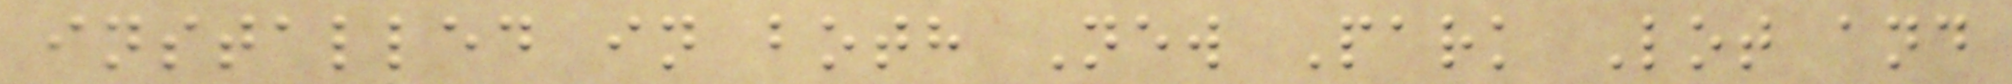installed in both New Park Lot and
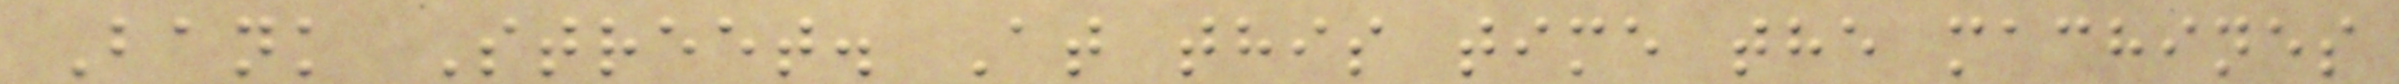Bank Street. At this time the machines
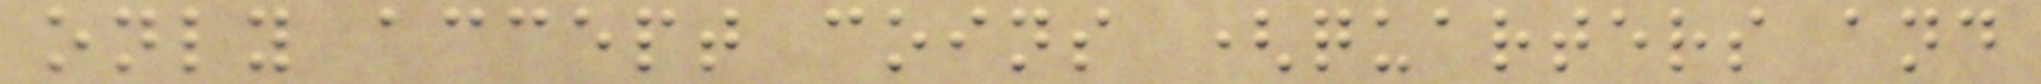only accept coins (quarters and
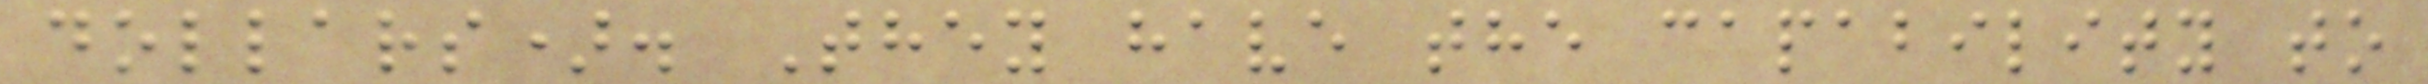dollars). They have the capability to
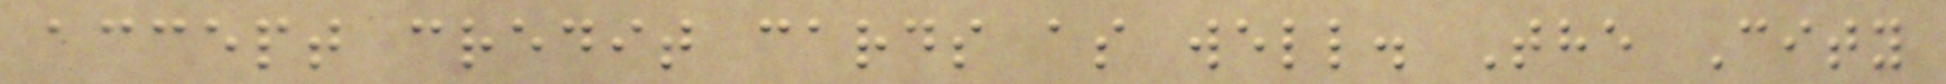accept credit cards as well. The City
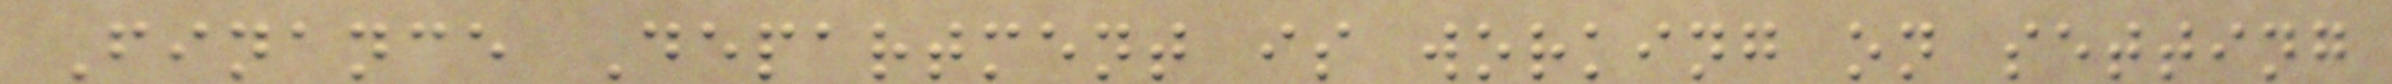Finance Department is working on setting
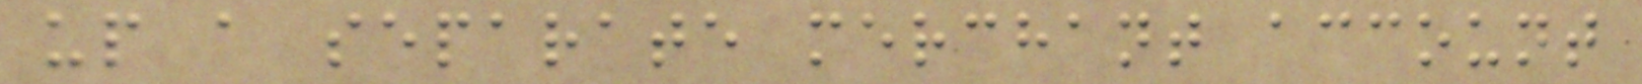up a separate merchant account
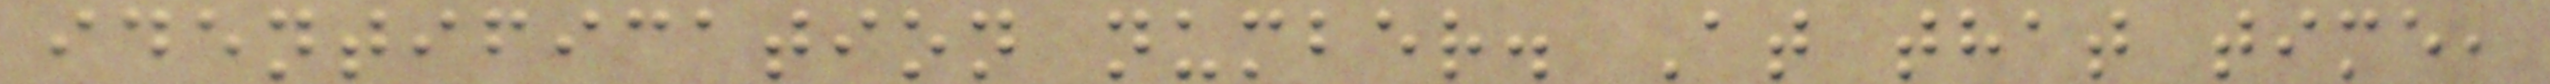identification number. At that time,
